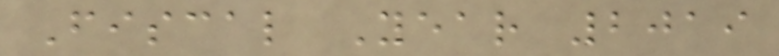Fiscal Year 2019
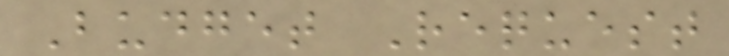Budget Request
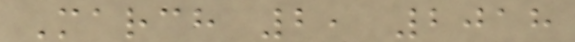March 2, 2018
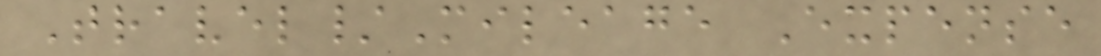Travel/Mileage Expense
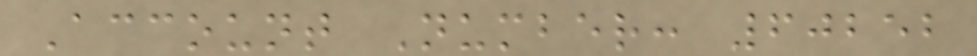Account Number: 60252
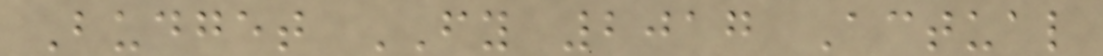Budget FY 2017 Actual
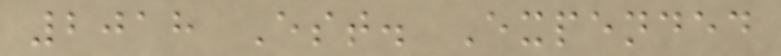2018 Est. Expended
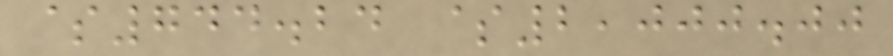$744.24 $2,000.00
